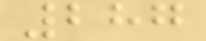287
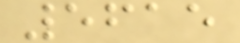5615
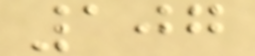107
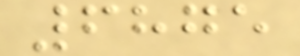6875
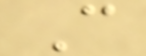C
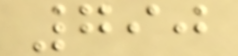790
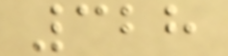328
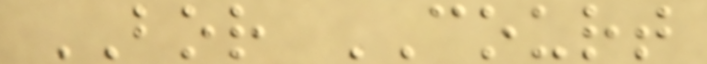BOR COURT
